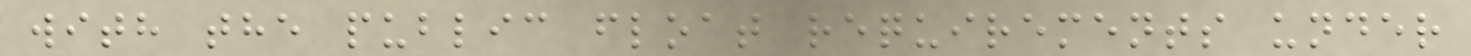with the public float requirements under
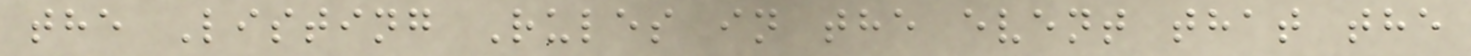the Listing Rules in the event that the
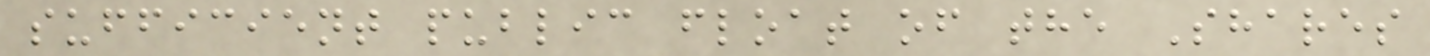sufficient public float of the Shares
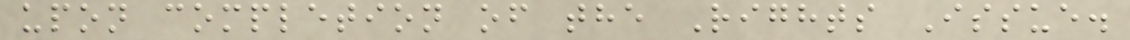upon completion of the Rights Issue.
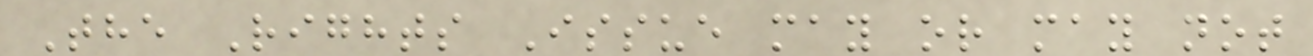The Rights Issue may or may not
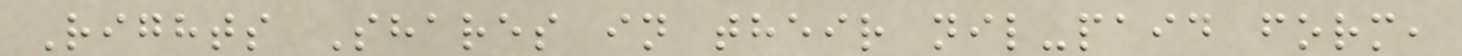Rights Shares in their nil-paid form,
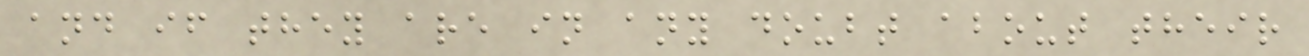and if they are in any doubt about their
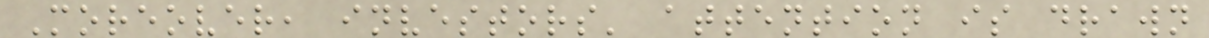Moreover, investors' attention is drawn
